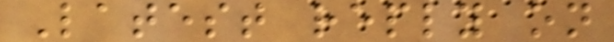Latest reply on
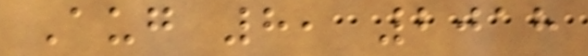Aug 8, 2018
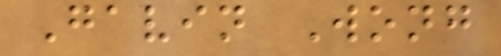Gavin Wong
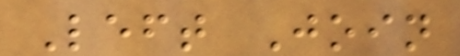Left Join
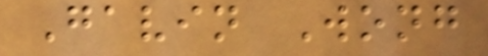Gavin Wong
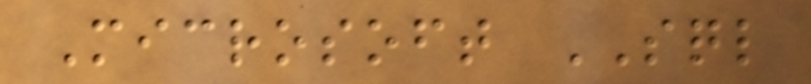Microsoft SQL
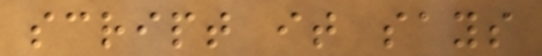script it says
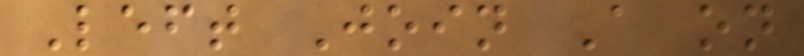Left Join A on
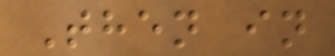Then in
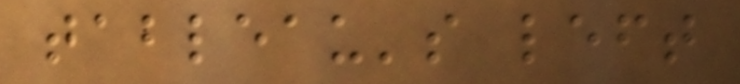tableau's left
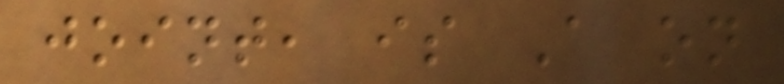joint, is A on
